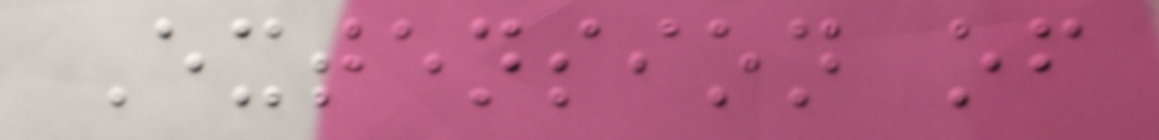Extension of
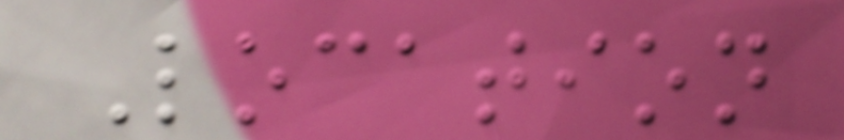Location
